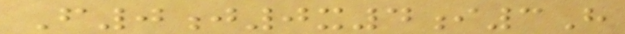F0j0x4i3H
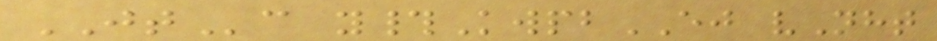JTc y#KwpbEJ vNht
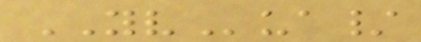YVua/
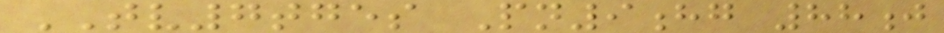TV7tges Pn9hg 88j
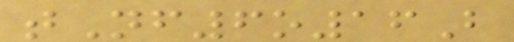tNf6o16B
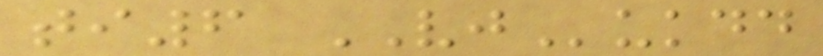ti6 VJukdd
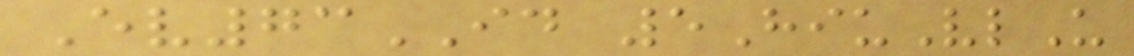Ev73ID 5HiuVlU
